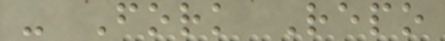- Fork Repo
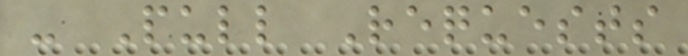- Pull Requests
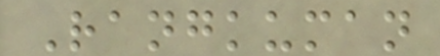Rangkuman
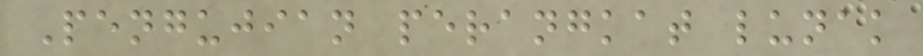Pengujian perangkat lunak
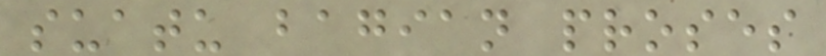suatu bagian proses
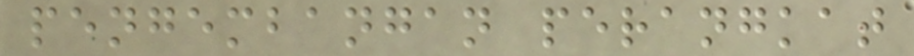pengembangan perangkat
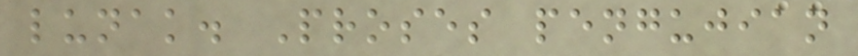lunak. Proses pengujian
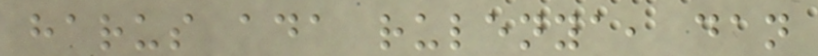harus ada rulenya, dan
